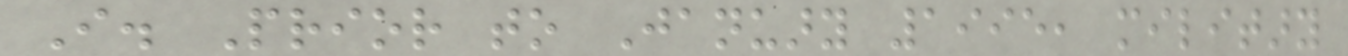I. Prior to January 1995, military
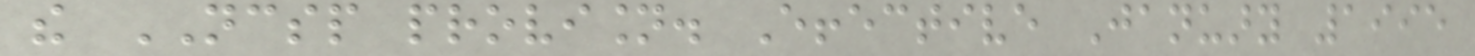the NCSP provision. Effective January 1995
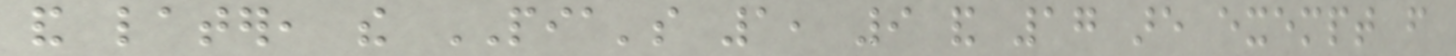and later, the PIA's 1, 9 and 17 are exempt from
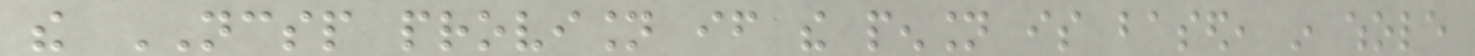the NCSP provision if the pension is based, in whole
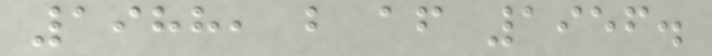1988, but after 1956.
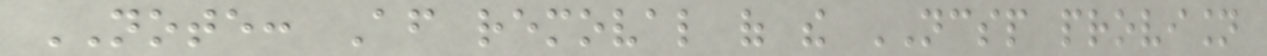NOTE: After removal of the NCSP provision
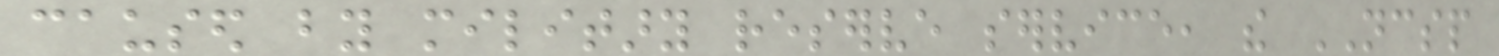caused by military reserve service, the NCSP
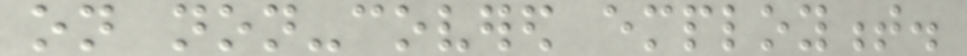on non-covered employment.
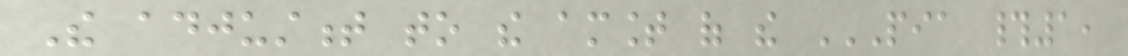The adjustment to the amount of the PIA #1,
